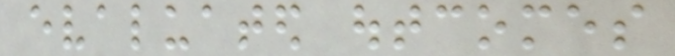evaluated outcomes
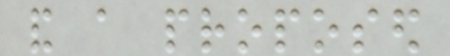and a proposed
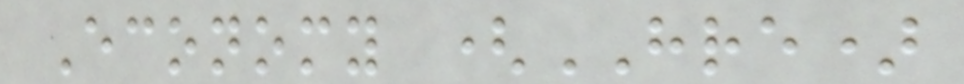Economy (HRE)
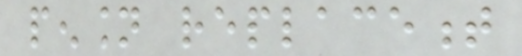pension replacement
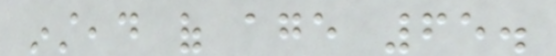instead of age 65.
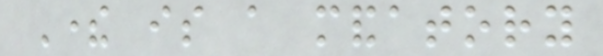There is a mandatory
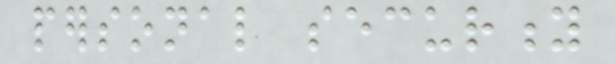personal security
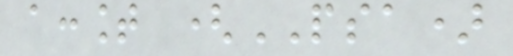account (PSA)
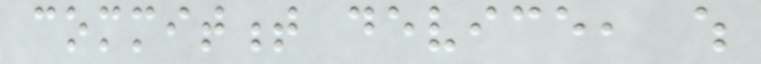commitment device, which
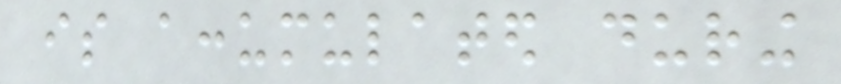is accumulated during
